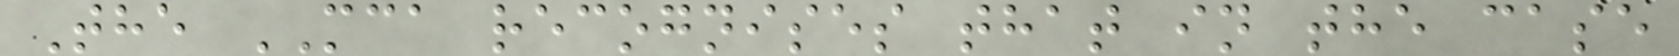The MCA recognises that in the case
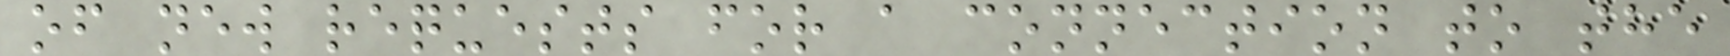of new requests for a connection to the
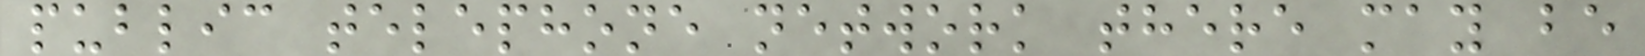public telephone network there may be
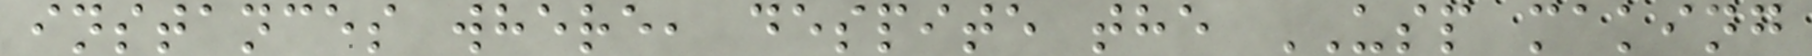instances where, despite the USP making
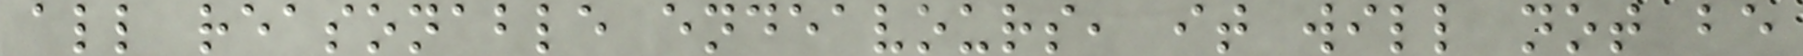all reasonable endeavours, it will not be
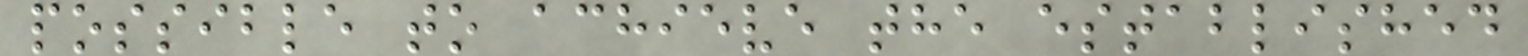possible to achieve the established
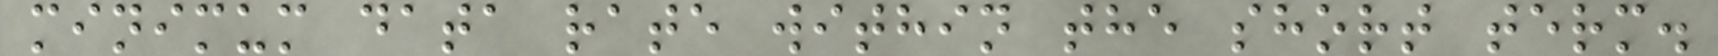minimum data rate within the short term.
